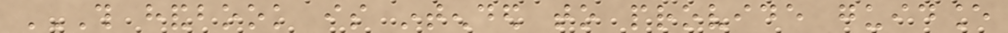THIS HANDBOOK IS INTENDED TO PROVIDE GUIDANCE
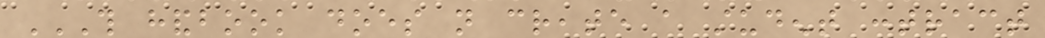THIS HANDBOOK DOES NOT CREATE A STUDENT CONTRACT
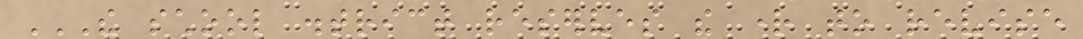THE SCHOOL DISTRICT RESERVES THE RIGHT TO REVISE
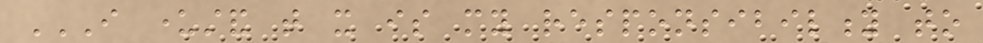I UNDERSTAND THAT IT IS MY RESPONSIBILITY TO
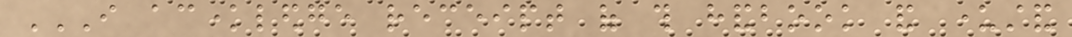I ACKNOWLEDGE RECEIPT OF THIS HANDBOOK AND UNDERSTAND
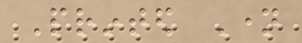Printed Name
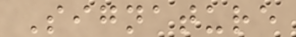Signature
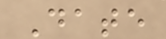Date
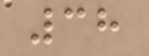38
